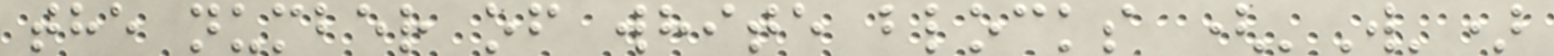the number of white blocks ('W')
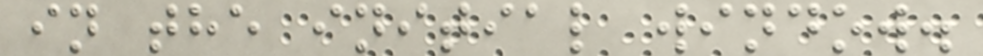in the initial window.
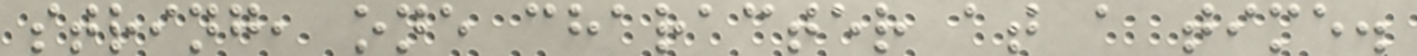string, one character at a time.
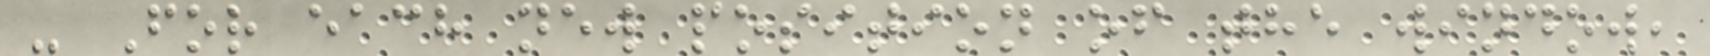- For each new position of the window,
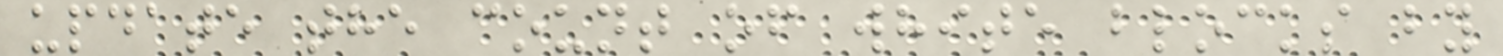update the count of white blocks by
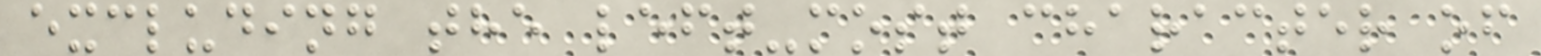excluding the left-most character of
